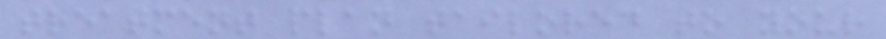treatment plan tailored to your
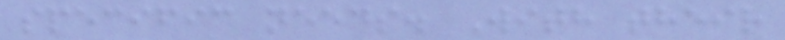specific needs. With their
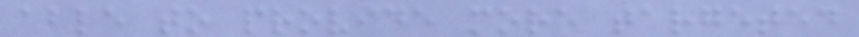able to provide more targeted
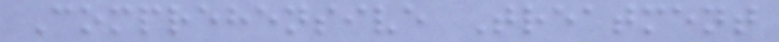Comprehensive Treatment
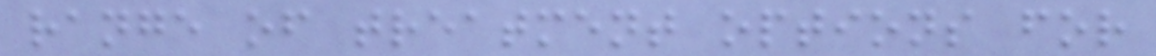range of treatment options for
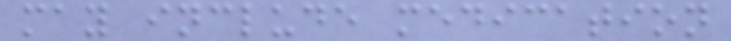may include medication
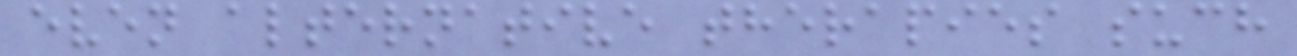even alternative therapies such
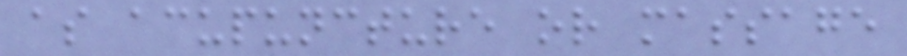as acupuncture or massage
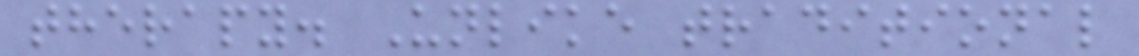therapy. Unlike traditional
